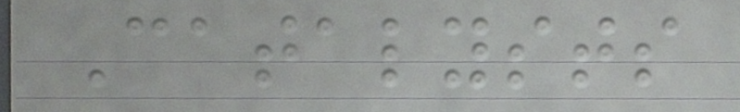Catalysts
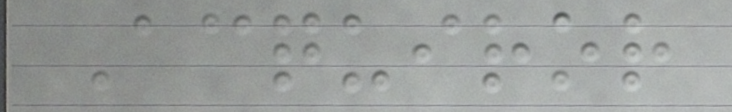Acquiror
